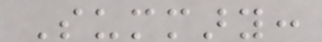Summary:
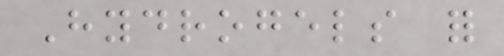Hydrogels for
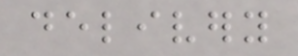delivery
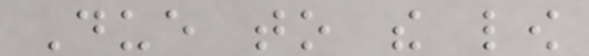Due to the low
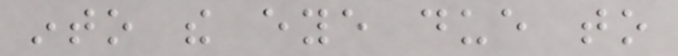into the eye due to
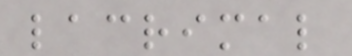lacrimal
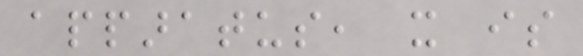apparatus, it is
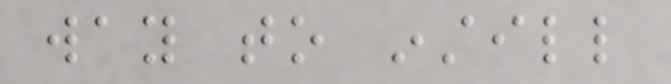way to instill
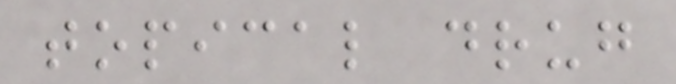topical drug
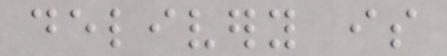delivery is
